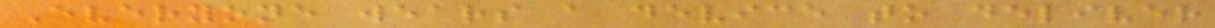Everyone wears a device to deliver
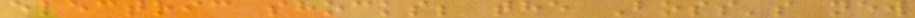electric shocks; the Boss's new
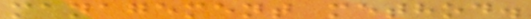management method.
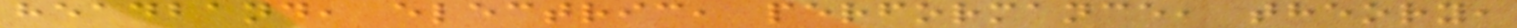headband, electric, performance, theory,
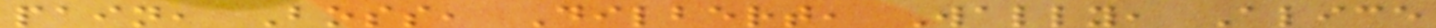pain, Boss, Dilbert, Wally, Alice
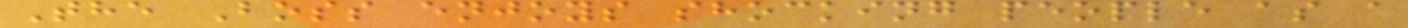The Boss enjoys shocking people as a
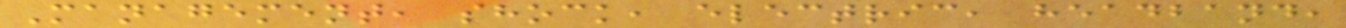Management, shock, electric, headband,
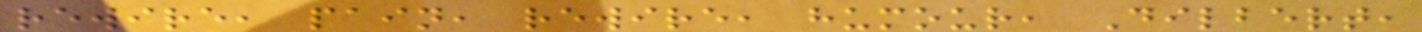rewire, pain, rewire, humour, Dilbert,
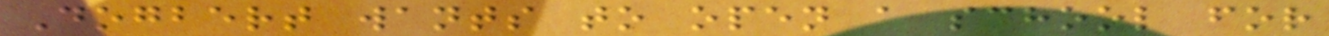Dogbert wants to open a school for
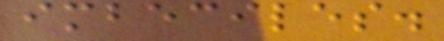imbeciles.
